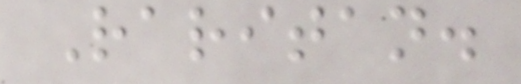Raritan.
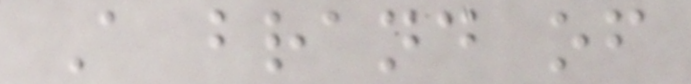A brand of
